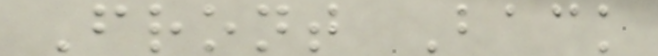Front Back
